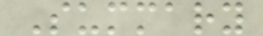Summary
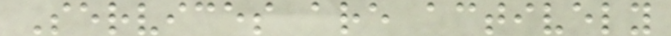Services are actively
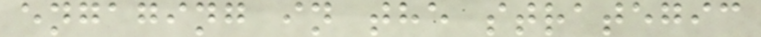engaging in the strategic
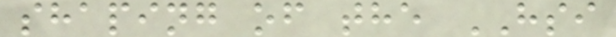shaping of the HSI
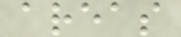areas
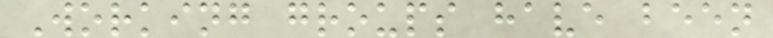Working groups have been
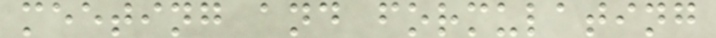meeting and formulating
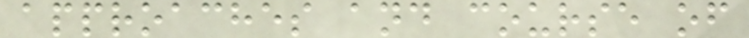approaches and course of
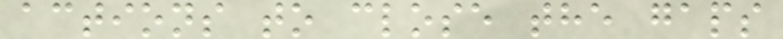actions to close the gaps
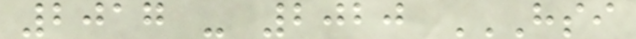2017 - 2020 HSI
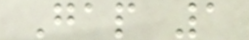Gap 1
